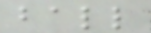ball
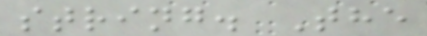string. The
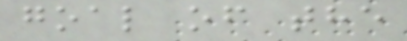goal of the
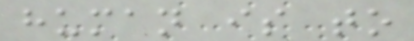human is to
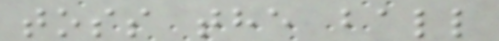toss the ball
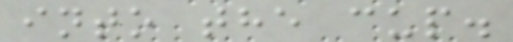into the cup.
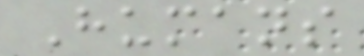Humans
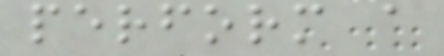perform a
